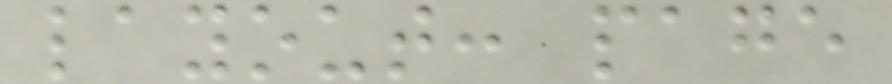layout: page
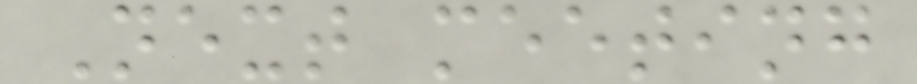Next meeting
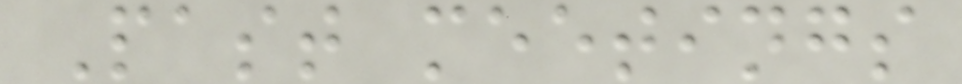Past meetings
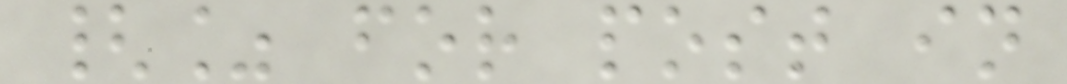{% for post in
